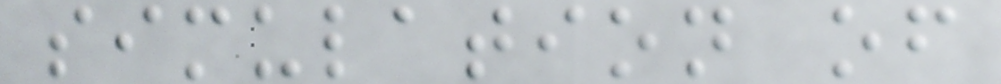simulation of
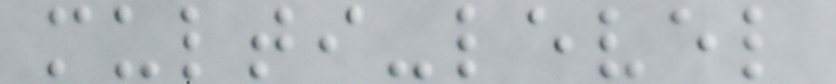multi-level
